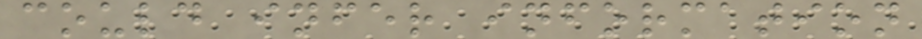could infer information
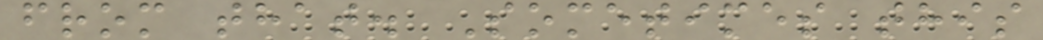from that. Sometimes this
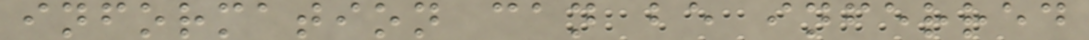information can be inferred
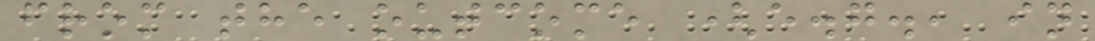from the outcome (e.g., in
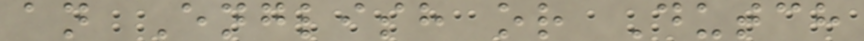an English or Dutch
